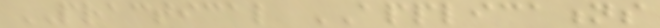PRACTICAL APPLICATIONS
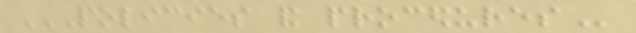POLICIES AND PROCEDURES
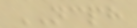NCPH
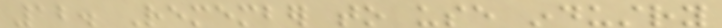12. Remember to use industry
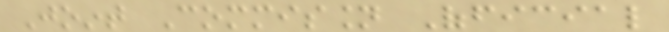Joint Commission Official
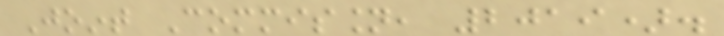Joint Commission, 2019).
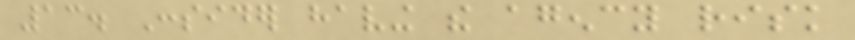13. Consider having the agency risk
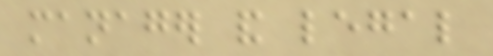manager and legal
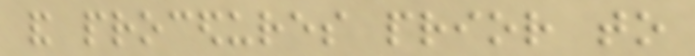and procedures prior to
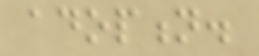adoption.
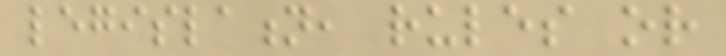legislation, rules or
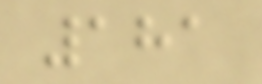181
